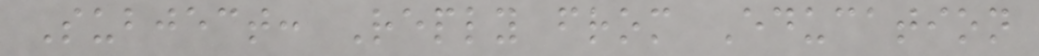Subject: Reply from Education
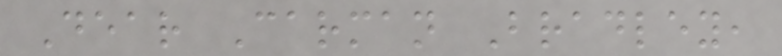Dear Carman Bradley,
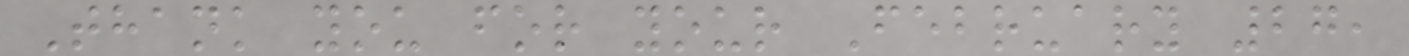Thank you for your February 27,
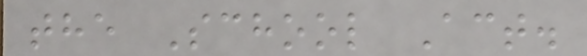the School Act.
